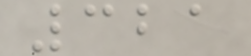321
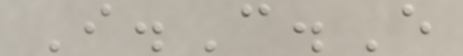I.C.E
